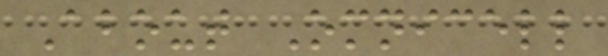About Omnicell
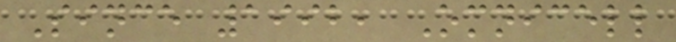Since 1992, Omnicell
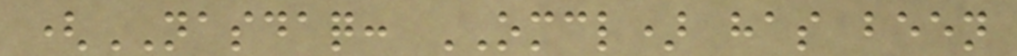(NASDAQ: OMCL) has been
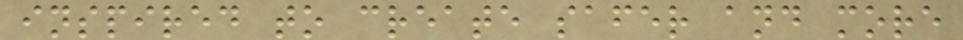inspired to create safer and more
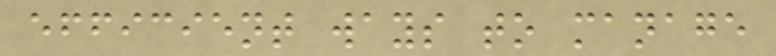efficient ways to manage
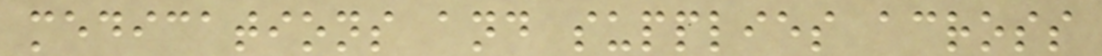medications and supplies across
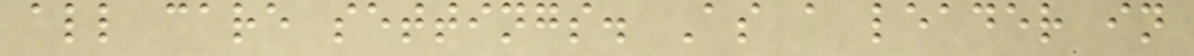all care settings. As a leader in
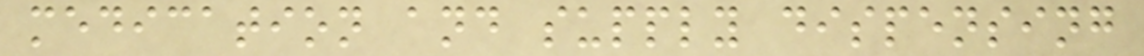medication and supply dispensing
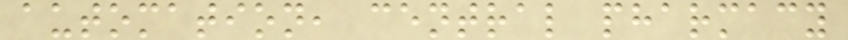automation, central pharmacy
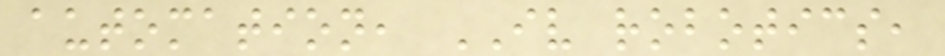automation, IV robotics,
